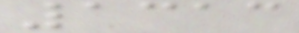1313
